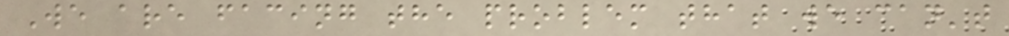We are facing the problem that we can't
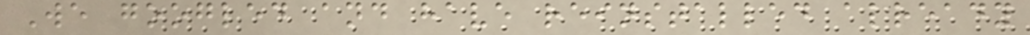We googled and have reinstalled already
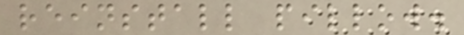reinstall pillow.
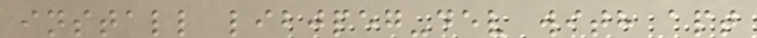install libjpeg-dev with apt
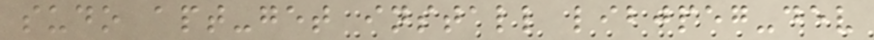sudo apt-get install libjpeg-dev
